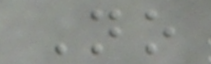No
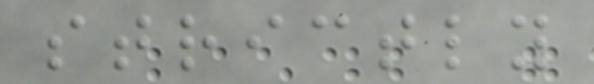strictly
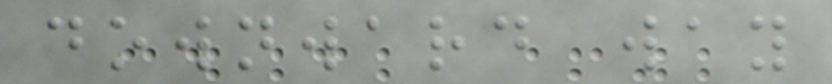downward way
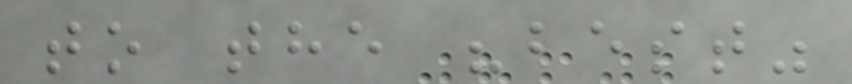to the "best"
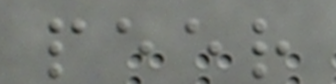peer
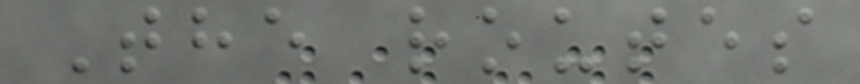The routes
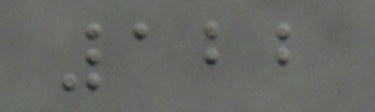122
